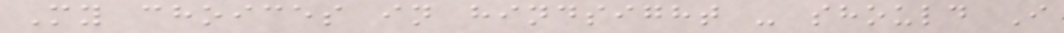My choices in hindsight - should I
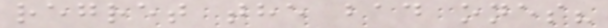regret the bad ones?
